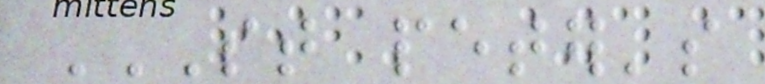ST PETER'S
